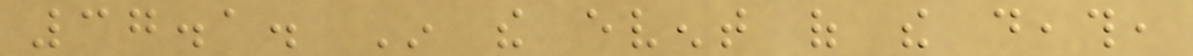37.1. In the event of the death,
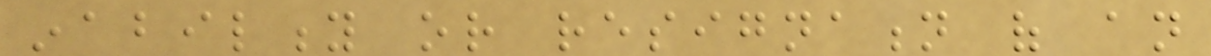inability or resignation of an
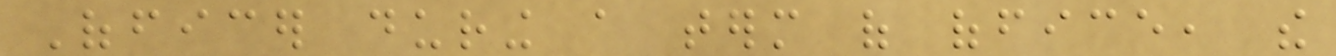Officer during a term of office, the
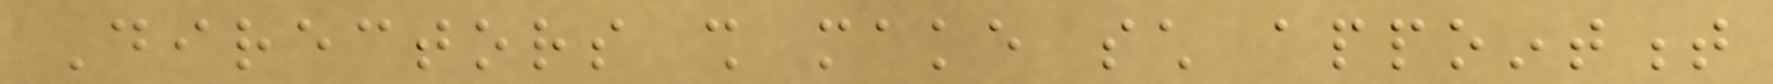Directors shall make such appointment
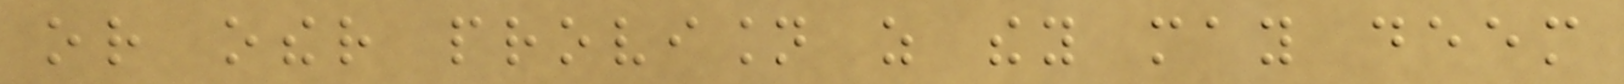or other provision as they may deem
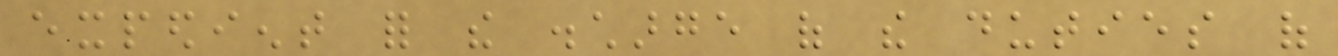expedient for the discharge of the duties of
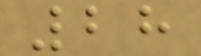28
